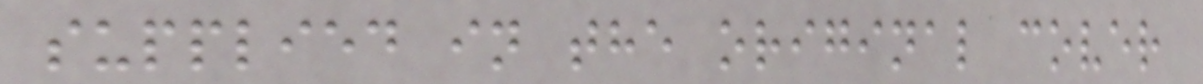supplied in the original cover
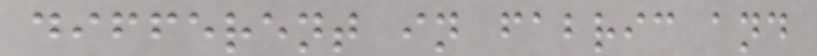different in fabric and
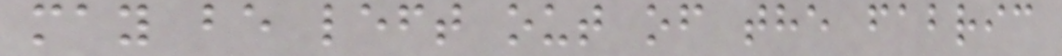may be left out of the fabric
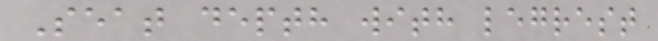Seat depth with legrest
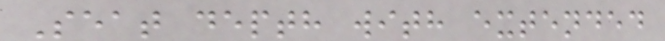Seat depth with extended
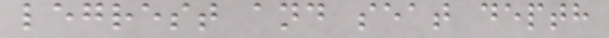legrest and seat depth
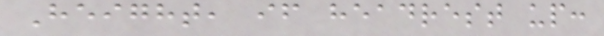Height, if headrest up:
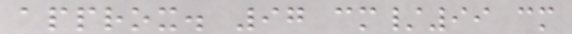approx. 97 cm/99 cm
